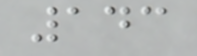143
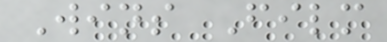Wins Film
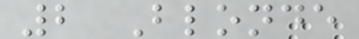2 Blonde
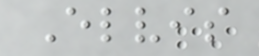Elvis
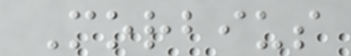Morbius
